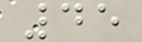45
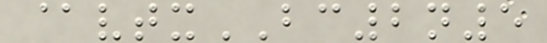@vtxBC2n5
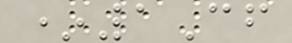*1Cf
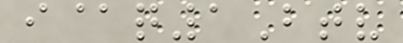i@q1Btv
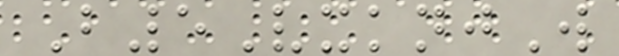B5VxknjW
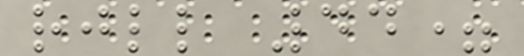rjll 44=
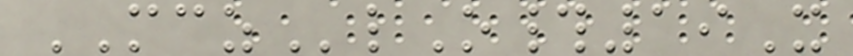MCZlO#19X
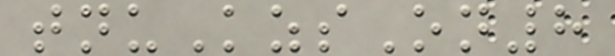tnuKzsOn8
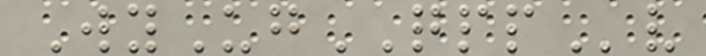WyUgQPPv
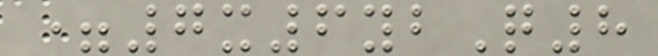=7x6ybQ8
